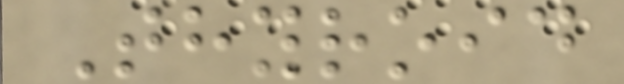Thyroid
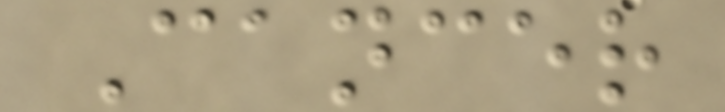Cancer
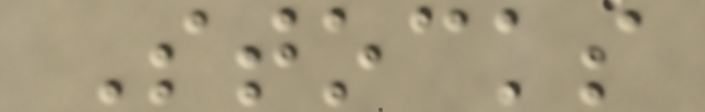Stocks
